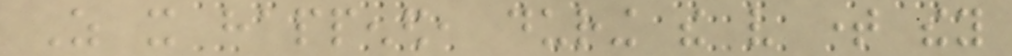As it happened, during the very time they
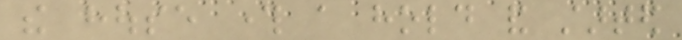the house through a hold and started
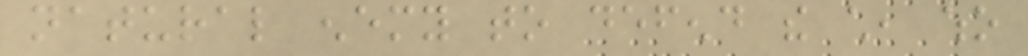natural enemy to defend the child, who
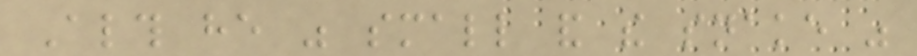Although he was small and the snake was
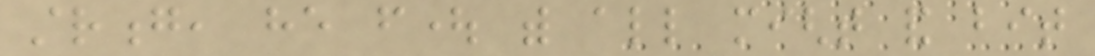strong, he fought with all might and bit
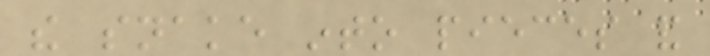the snake into pieces and
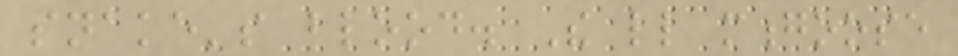snake's blood. The little mongoose
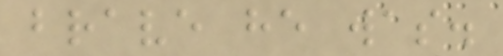brave he was.
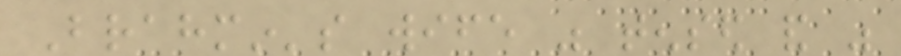Brahmin's wife was tensed and was
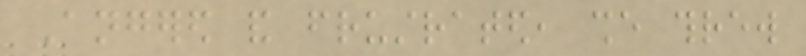Angered and frustrated, she threw
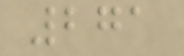271
